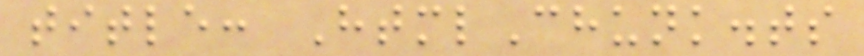title: HtmlChunk.ts
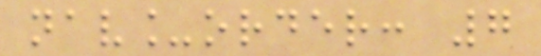nav_order: 7
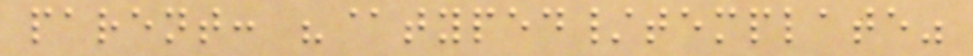parent: "@typed/template"
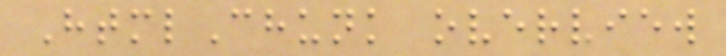HtmlChunk overview
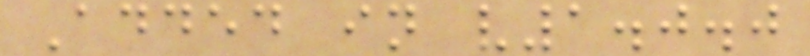Added in v1.0.0
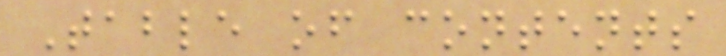Table of contents
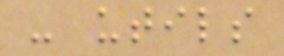- utils
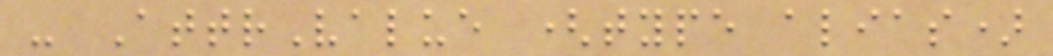- AttrValue (type alias)
